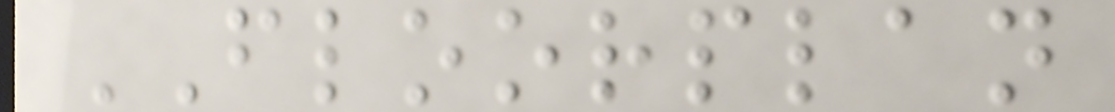FLOORPLAN
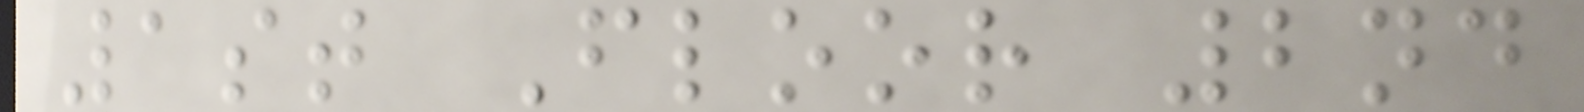1st Floor 2nd
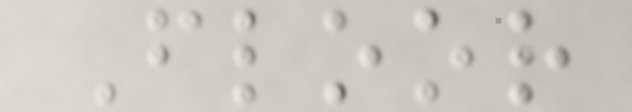Floor
